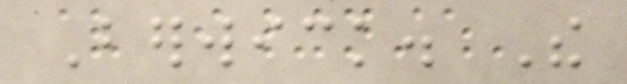Berwick. The
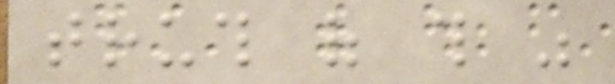truth of this was
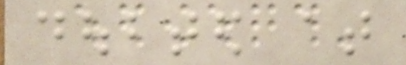doubted at
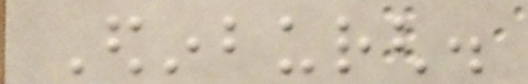Edinburgh.
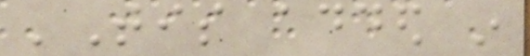'Tis added in
